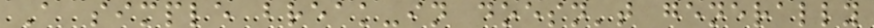A simple break-in doesn't generally
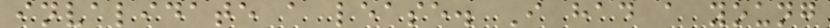invalidate a lease. I had a young
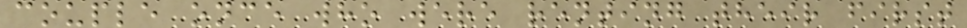couple once who were renting their first
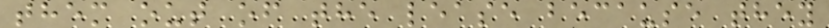them out of the lease because they
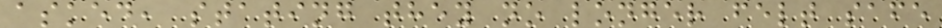asked, stating they no longer felt safe
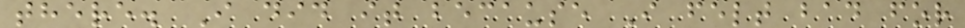there. I did it because I felt bad for
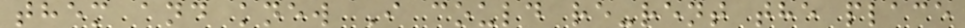them and knew I could re-rent the place
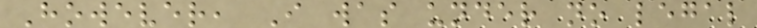However, I was under no legal
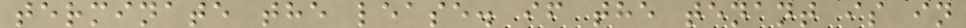terminate the lease. if the tenant is in
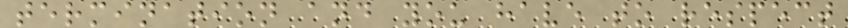termination and you have to respect
